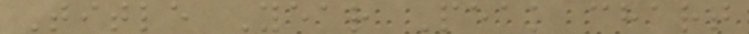Title Year Peak chart
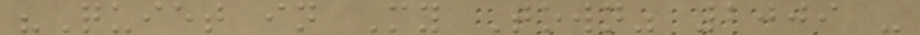"Quiet in My Town" 2009 -
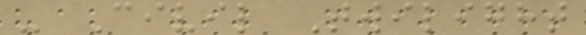- Civil Twilight
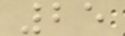25
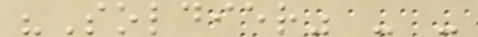"Soldier" - -
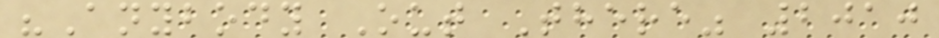"Anybody Out There" 2010
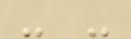- -
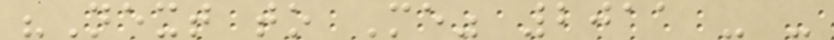"Next to Me" 2011 - -
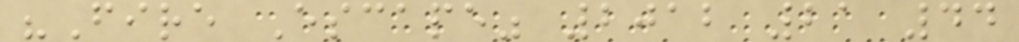"Fire Escape" 2012 21 44
